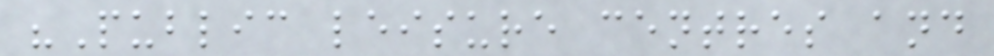"Public leisure centres and
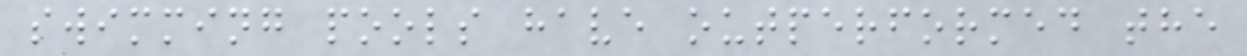swimming pools have outperformed the
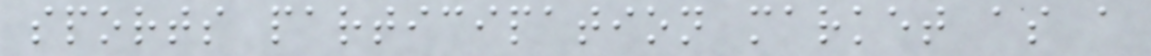sports participation market as a
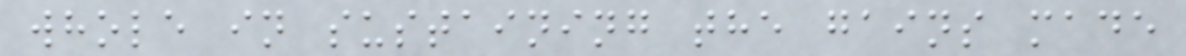whole in sustaining the gains made
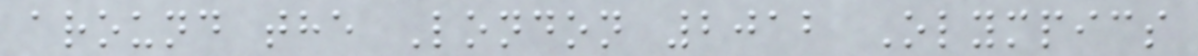around the London 2012 Olympics
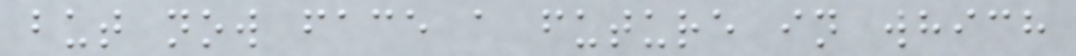but now face a future in which
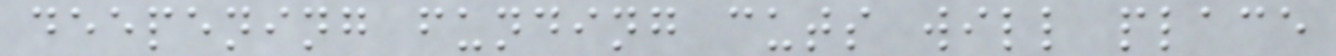deepening funding cuts will place
